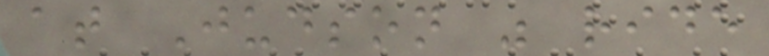at Judson was ride
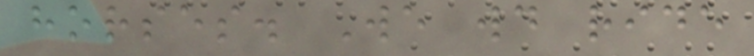horses. We would ride
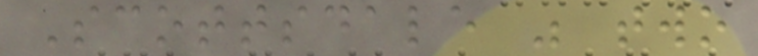Scottsdale was two
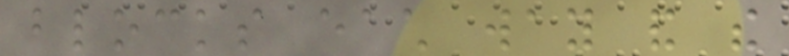blocks each way and the
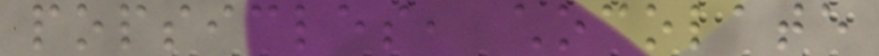popsicles, chocolate
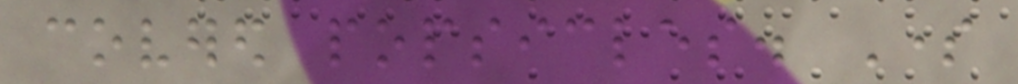covered popsicles. Some
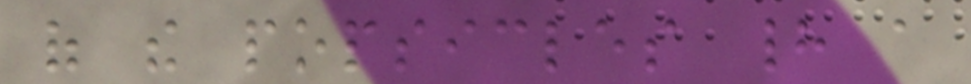of the popsicles had a
